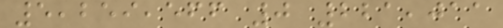5,259,566 0 221,011
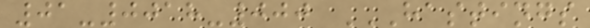01-0018-000 HASTINGS
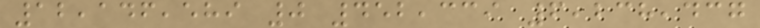12,146,589 0 452,339 6,238,437
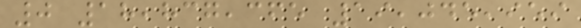0 18,837,365 19,045,959
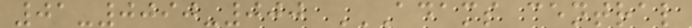01-0090-000 ADAMS CENTRAL
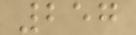257
